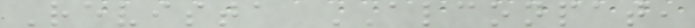Revista ALCONPAT,
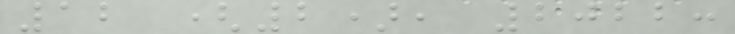12 (2), 2022:
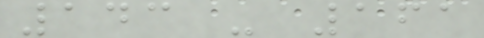143 - 161
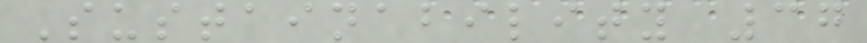Sustainability 37
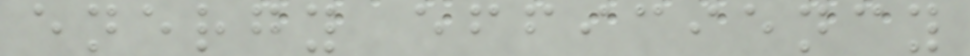energy efficiency
